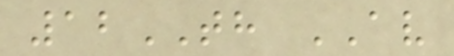12TH AV
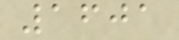1601
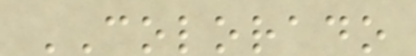COLORADO
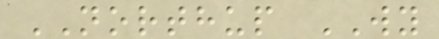NORTHUP WY
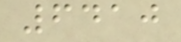6410
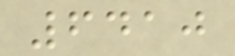6410
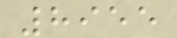8955
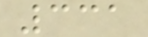331
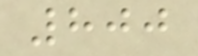800
